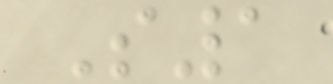S1
